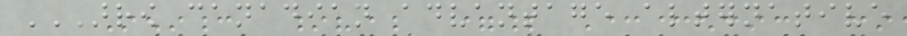ARROW CANADIAN ADVANTAGE ALTERNATIVE
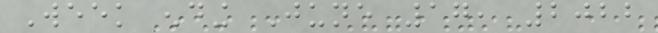Week ending June 17, 2022
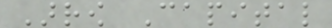Arrow Capital
